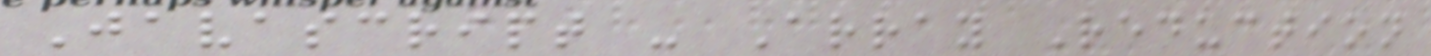Javascript - Array Reduction
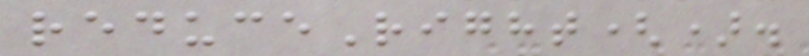reduceRight().
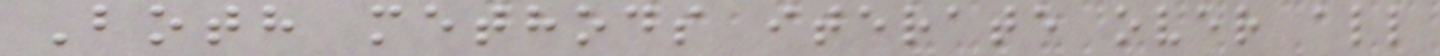Both methods iterate over all
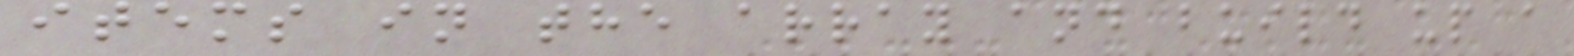items in the array and build up a
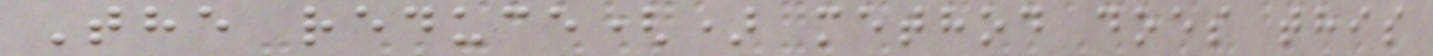The reduce() method does this
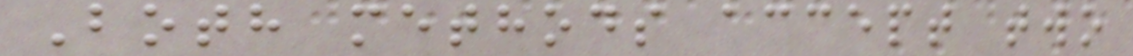Both methods accept two
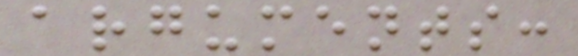arguments:
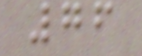76
